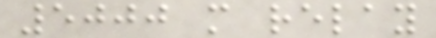5000 m relay
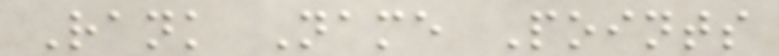Rank Name Points
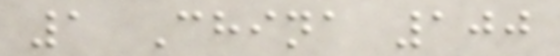1 China 100
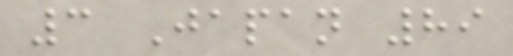3 Japan 89
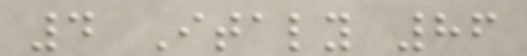4 Italy 86
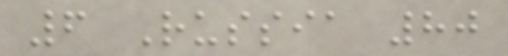6 Russia 80
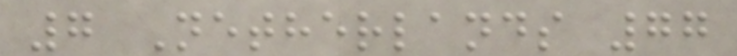7 Netherlands 77
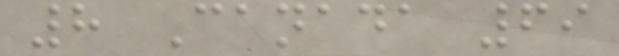8 Canada 69
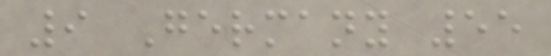9 Germany 55
